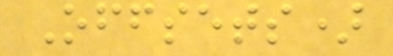Offsets)
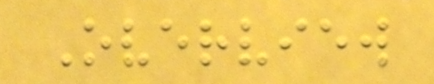Overview
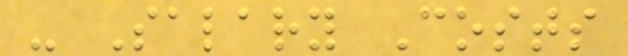- Salary Costs
